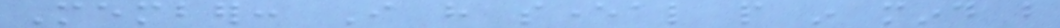Member: I have several people in mind but
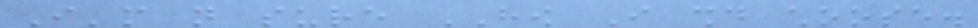I'm not sure HOW I should choose.
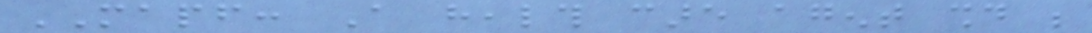MAPF: A health care agent should be
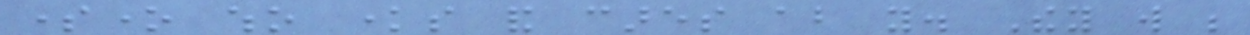someone who knows and cares about you. They will be
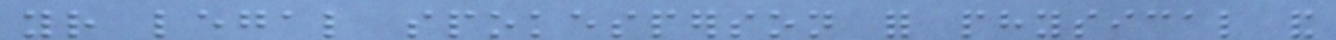your legal spokesperson for physical and
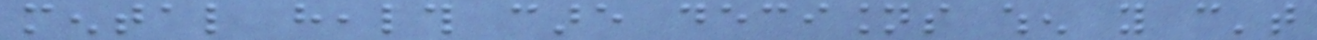mental health care decisions when you can't
